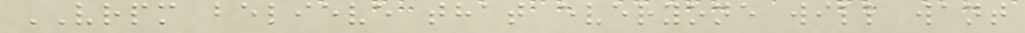VRPM believe that everyone will want
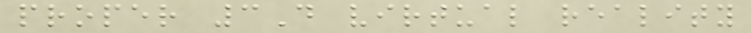proper 3D virtual reality
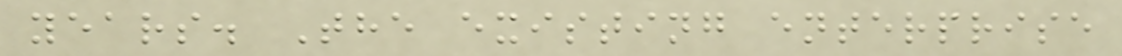years. The existing enterprise
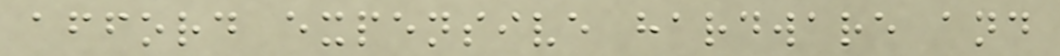afford expensive hardware and
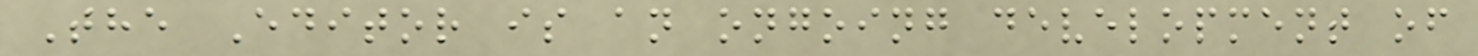The Editor is an ongoing development of
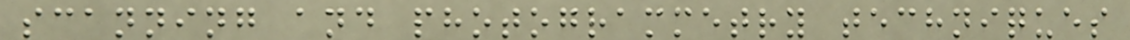scanning and photogrammetry techniques
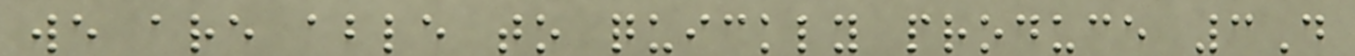we are able to quickly produce 3D
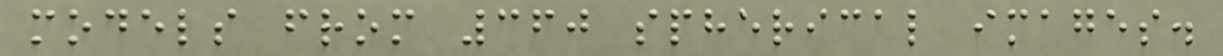models from 360 spherical images.
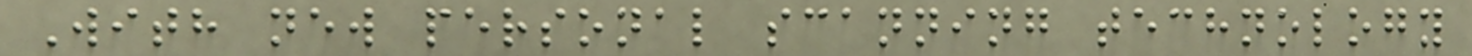With new personal scanning technology
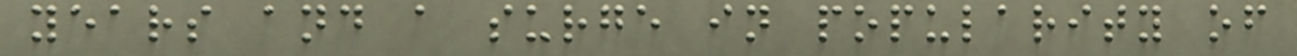years and a surge in popularity of
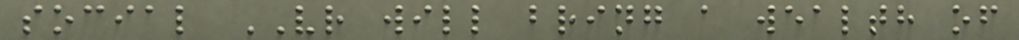social VR will bring a wealth of
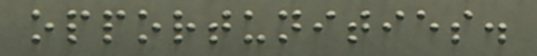opportunities.
